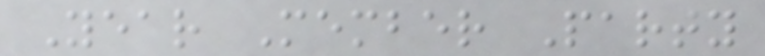Year Member Party
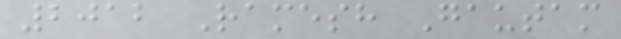2012 Ramesh Gautam
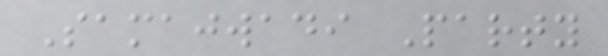Samajwadi Party
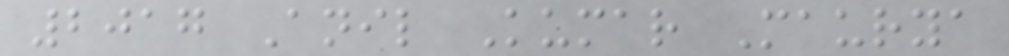2017 Anil Kumar Maurya
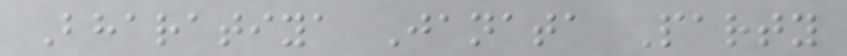Bharatiya Janata Party
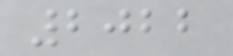2022
